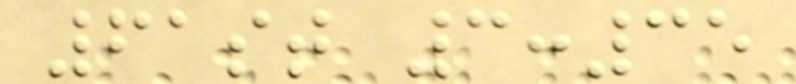61st 3:35
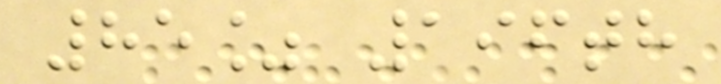85% 196th
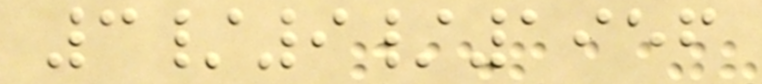3/9/1956
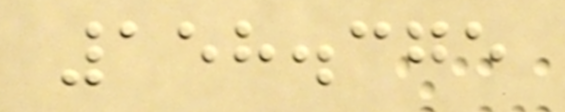158.375
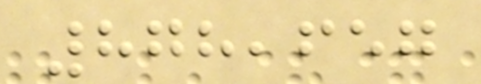878,657
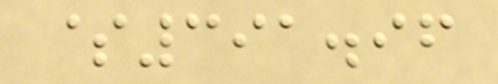$391.96
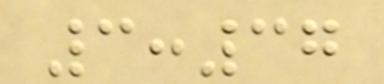3:37
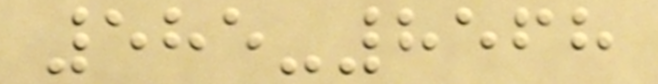585-8568
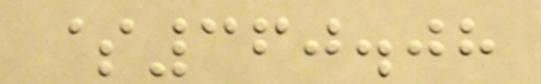$360.08
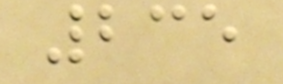235
